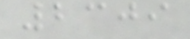2309
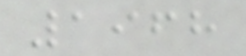1968
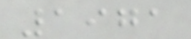1971
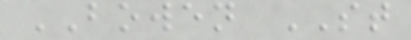BOWEN ST
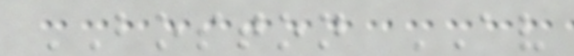BOSTON AV
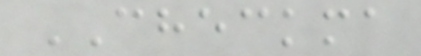CHECKMA
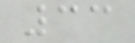33
